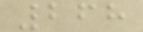268
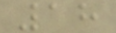18
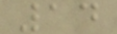14
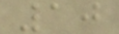10
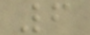6
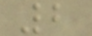2
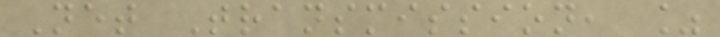Net Transmission, %
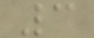3
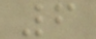6
